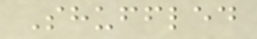Shuffled
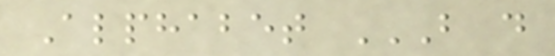Alphabet B D
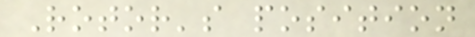Rotor's position
